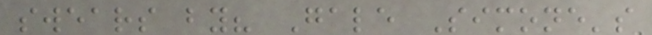swears by? Gale Simone's
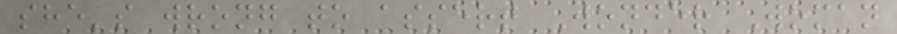she's wrong to assert Wonder Woman
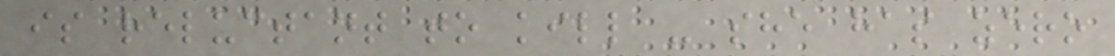is reluctant to kill - she has zero
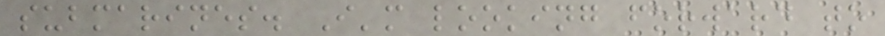submarines. I'm looking forward to
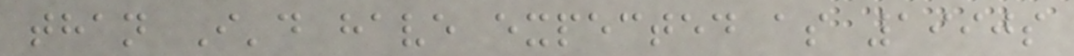than I'd have expected as 1990s
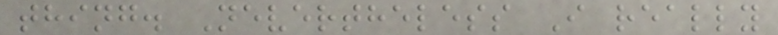thing. Nevertheless I really
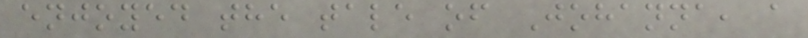enjoyed the tale of Johanna, a
